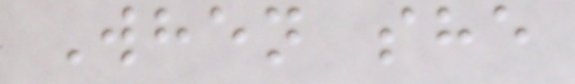When she
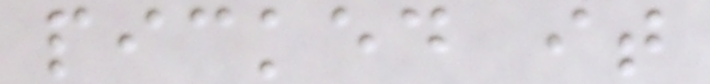picked it
